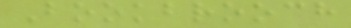Bookbrooch
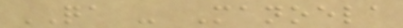QA - Manoela
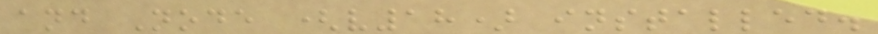and Node (v18) installed.
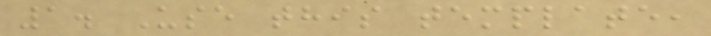1. Use this template,
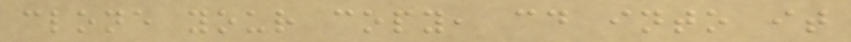clone your copy, cd into it
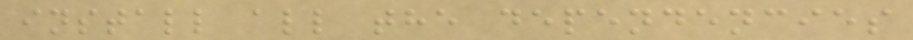install all the dependencies
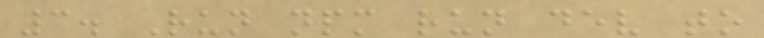3. Run npm run dev to
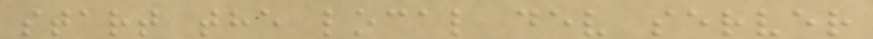start the local dev server
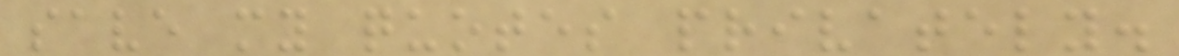save my quotes privately.
